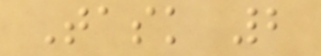Task 2
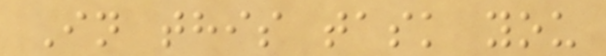In this task you
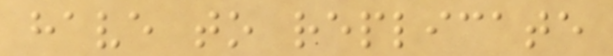have to replicate
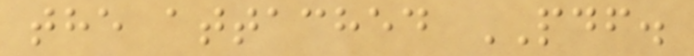the attached PDF.
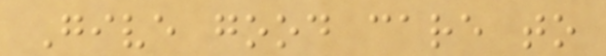Give good care to
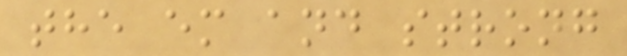the em and strong
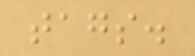tags.
